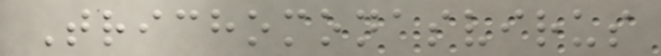Trichomonasvirus
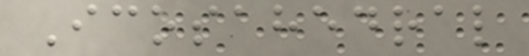Icosahedral
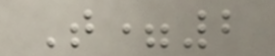T=2
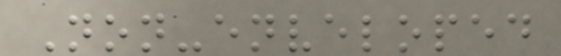Non-enveloped
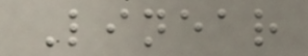Linear
